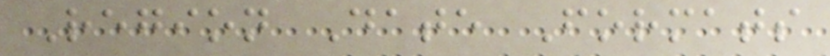Region Date Formats
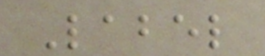Label
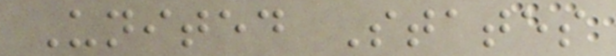United States
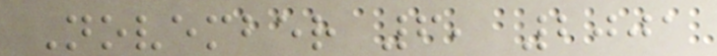November 6, 2001
